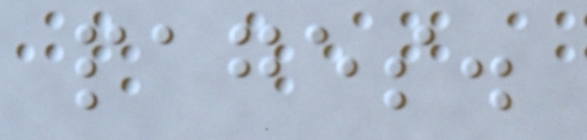pages.
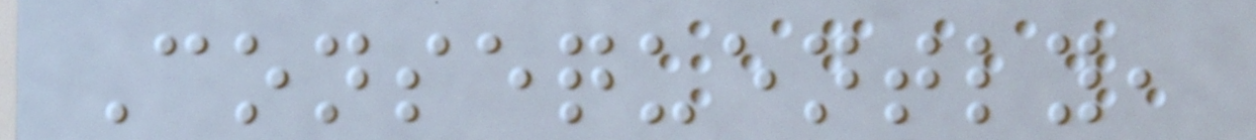Consequently,
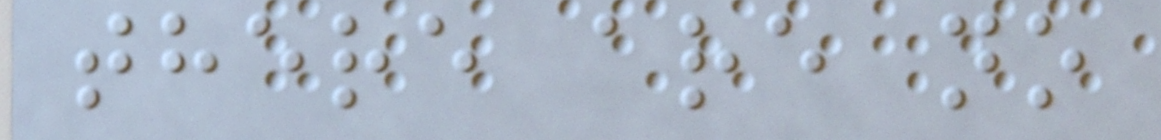there are no
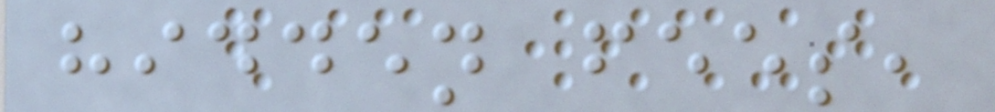hidden fees,
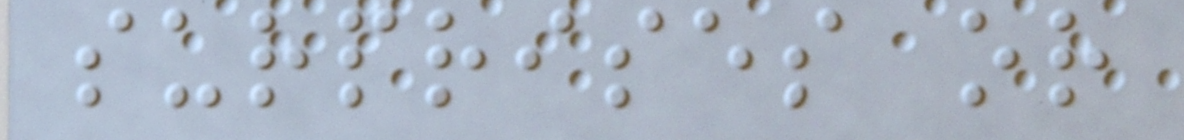surprises or
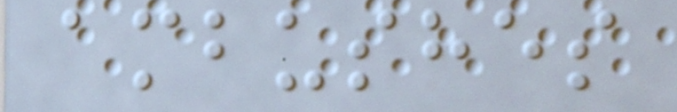ambushes
